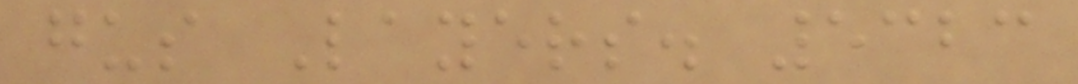gus Layers. 5323
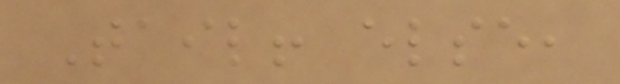Tail! else,
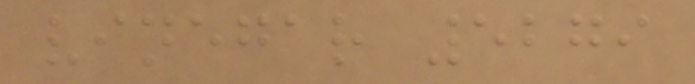vinegar 5279
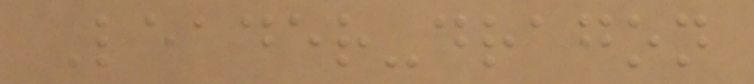Leader-dragon
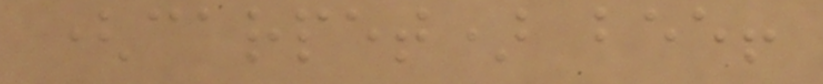(carpet) bee!
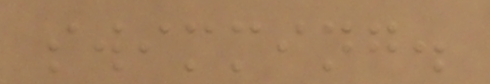swimming.
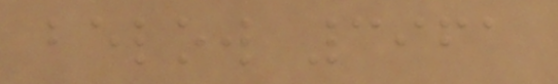below 3961
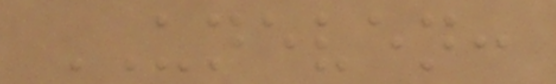UNEVEN:
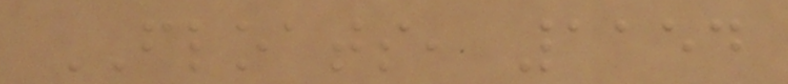FLOATS, 1154
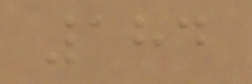184
